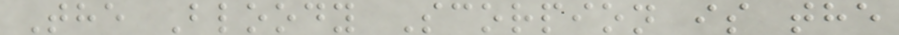The Bloody Scorpion is the
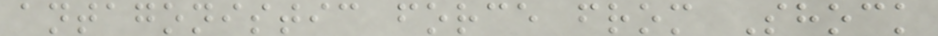antagonistic force from Shock
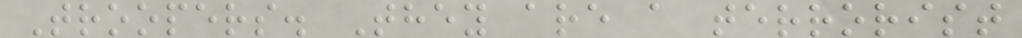Troopers. They are a terrorist
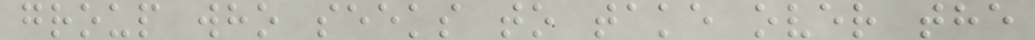group who seeks to take over the
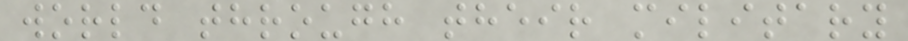world through their military
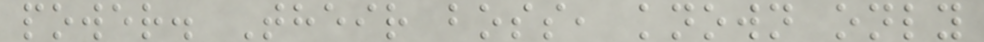power. Their boss, known only
